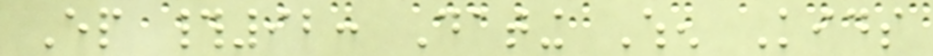Ep #92: Dating When Kids
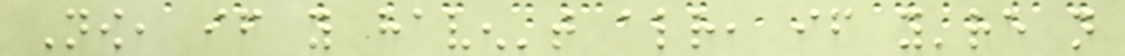Now, if you haven't already, if you're not
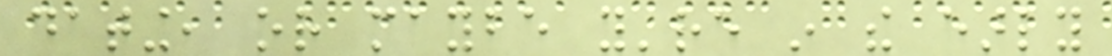dating, or maybe you're in the early
